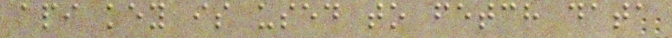api key is used to fetch data
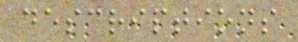descriptions
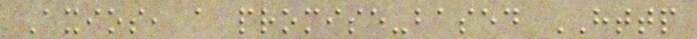Axios, a promise-based HTTP
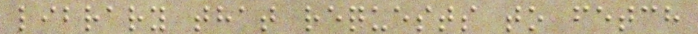library that requests to fetch
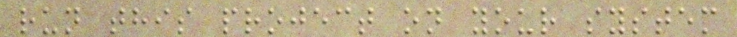run this project on your system
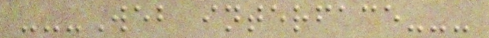---Web interface---
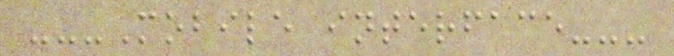---Mobile interface---
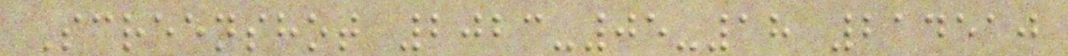Screenshot 2023-05-18 214510
